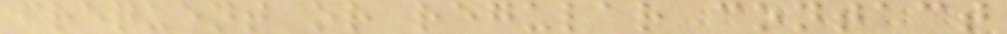frequent or regular contact
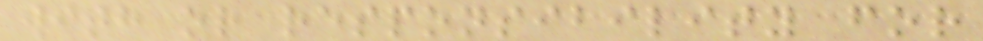with or responsibility for
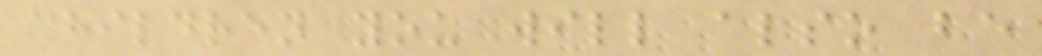children you will also be
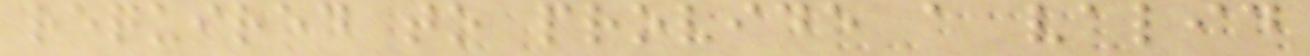required to provide a valid
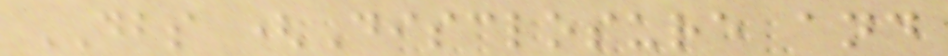DBS (Disclosure and
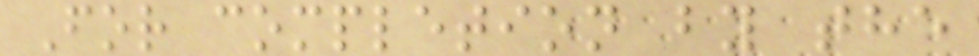For completion by the
